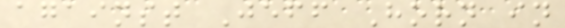against Jeff Horn in
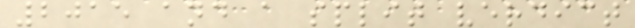2015 and a split verdict
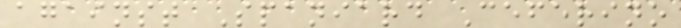against Spaniard Ceferino
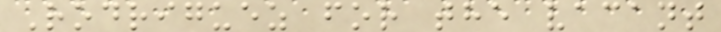Rodriguez for the vacant
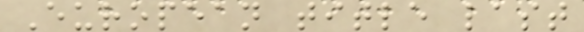European title last
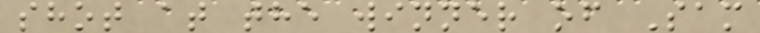shot at the winner of Sam
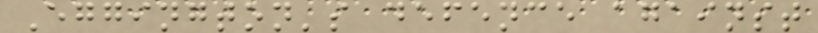Eggington's defence against
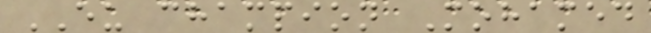EU champion Mohamed
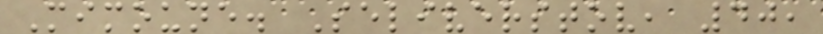Mimoune. Seliverstov, 40,
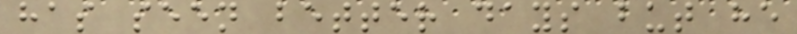has seen better days but he
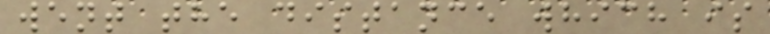went the distance which is
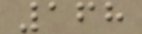168
